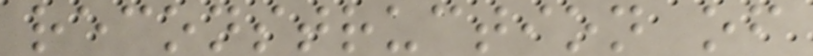reconstruction of
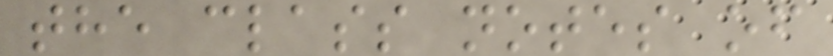the class notes of
